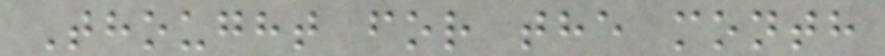Thought for the month
